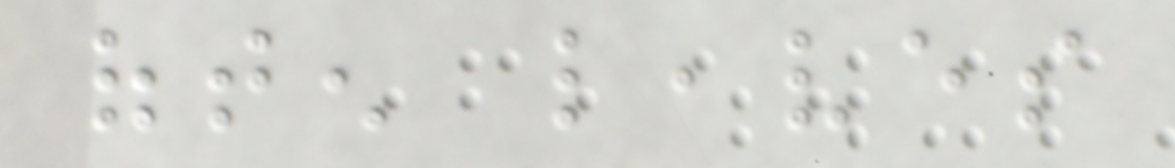often leaves
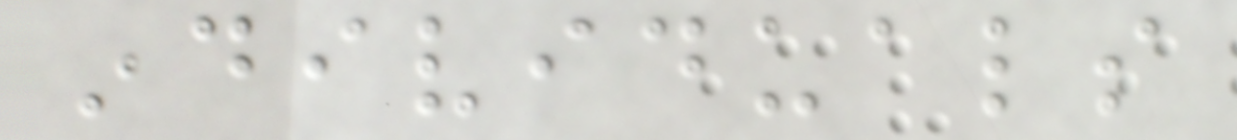individuals
